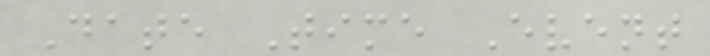Date Time Event
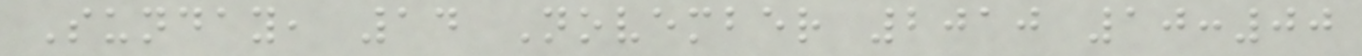Sunday, 14 November 2010 10:00
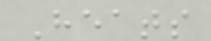Heats
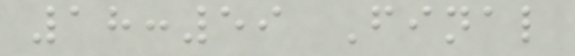18:59 Final
